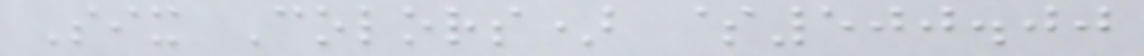Six Colors) $500.00
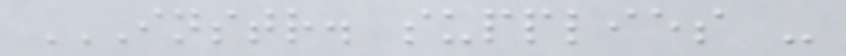INSTR. SUPPLIES -
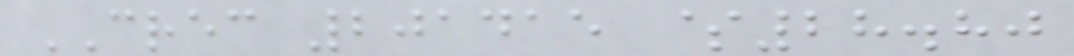CREC 201415 $28.80
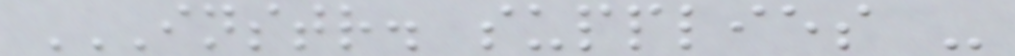INSTR. SUPPLIES -
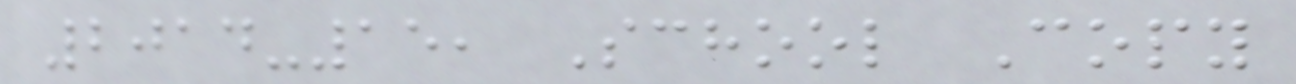2014-15, School Copy
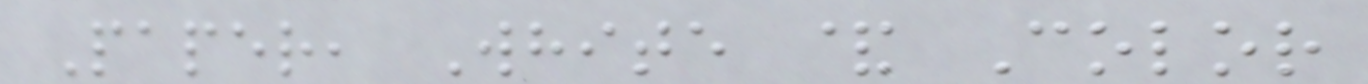Paper, White & Color
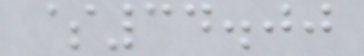$34.00
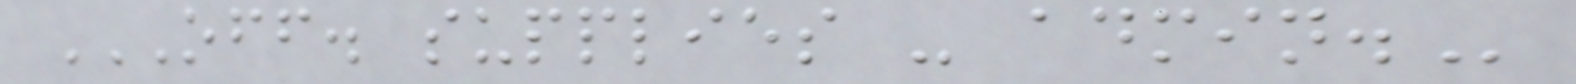OFF. SUPPLIES - ADMIN.
